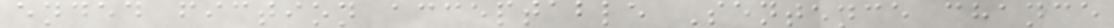ended fiction acceptable Sentence chance
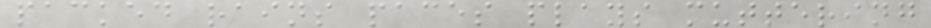packed rains paces plays muttering
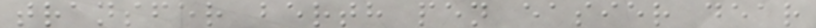transfer berth pen easier dear
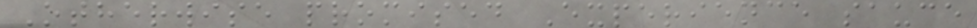Otherwise promised Experience sauce
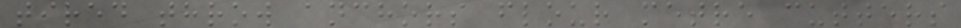tired throw anchors flour metre cutters
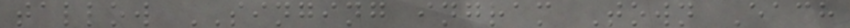tallow SINGING ingram Town Each
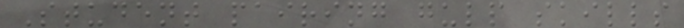Student pairing gulp skills
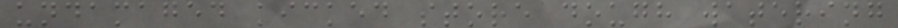undamaged kicked store dough watering
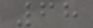68
